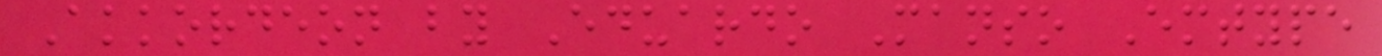Akkordeon by Eduardo Manso Emtype
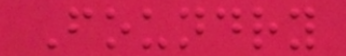Foundry
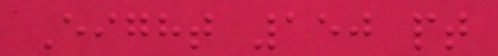Eight 150 pt
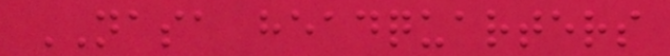NASA headquarters
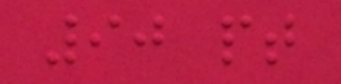90 pt
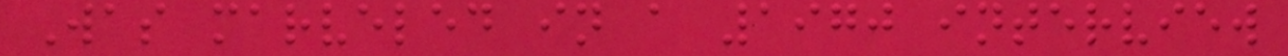Was marveled in a 1970 interview
